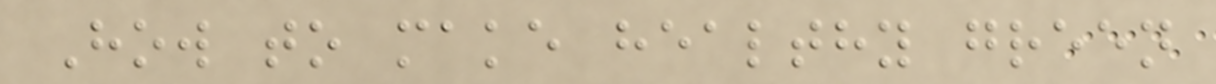How to make healthy green
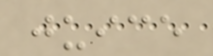juice
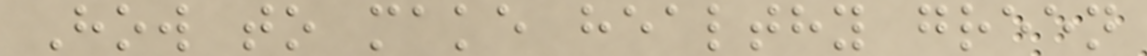How to make healthy green
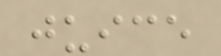juice
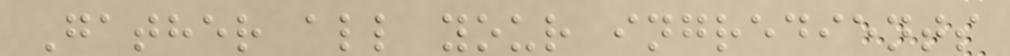Gather all your ingredients
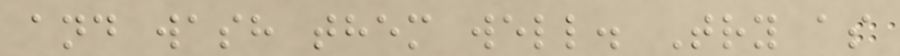and wash them well. Try as
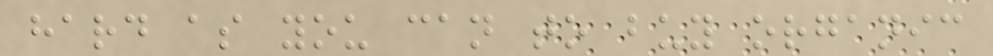hard as you can to buy organic
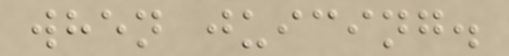when juicing.
